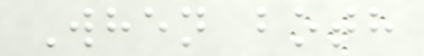When both
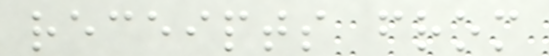receipts from
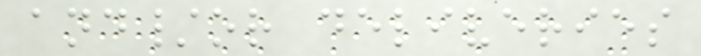and/or deliveries
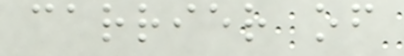carrier of
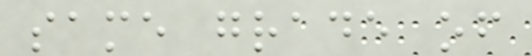same grade of
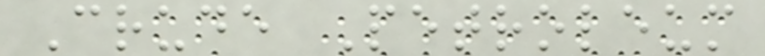Crude Petroleum
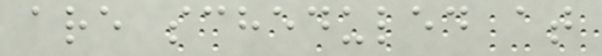are scheduled at
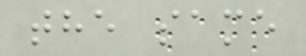the same
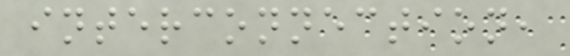interconnection,
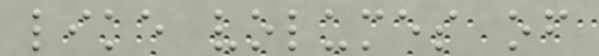like volumes of
